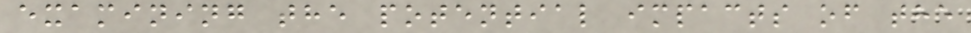examining the potential impacts of the
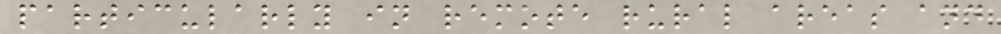particularly in remote rural areas and
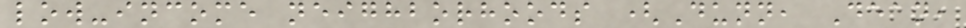low-income neighborhoods (Dunn, Dean,
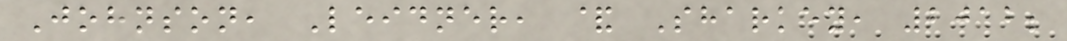Johnson, Leidner, & Sharkey, 2012;
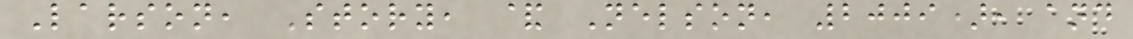Larson, Story, & Nelson, 2009), and
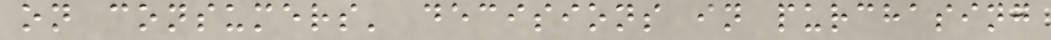on consumers' decisions in purchasing
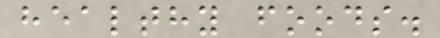healthy foods.
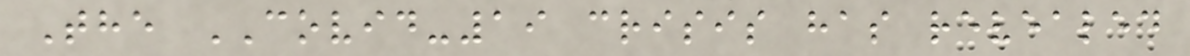The COVID-19 crisis has revealed
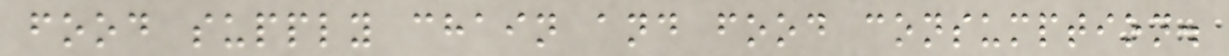food supply chain and food consumption.
